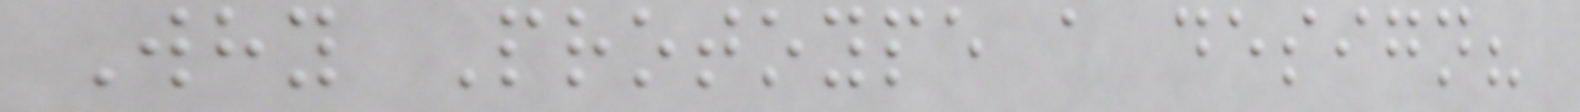Why Protoype a design?
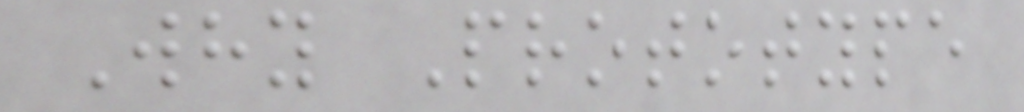Why Prototype
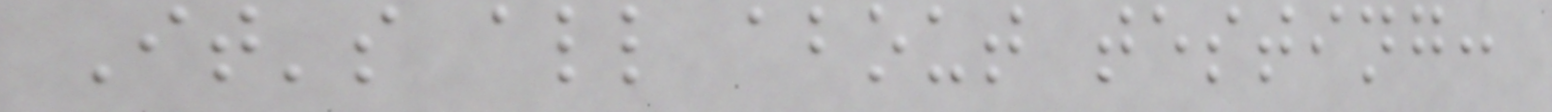It's all about testing:
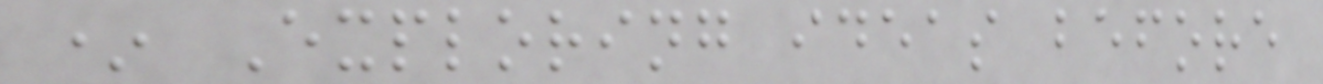* Exploring ideas before
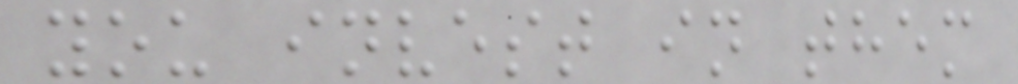you invest in them
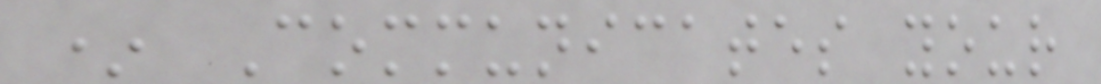* Communicates your
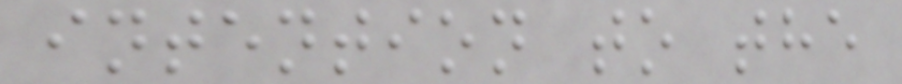intention to the
